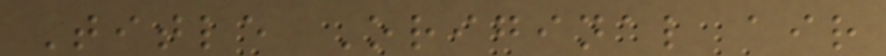Title Original air
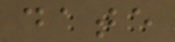date
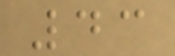43
